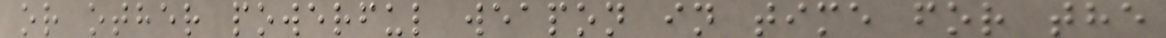or other powerful weapon in time for the
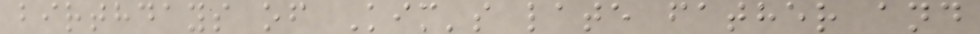birthdays of Kim's late father and
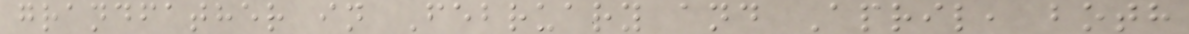grandfather in February and April, both
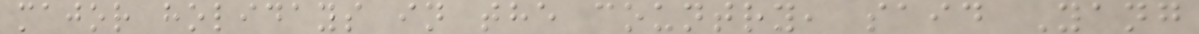major holidays in the country, said Yang
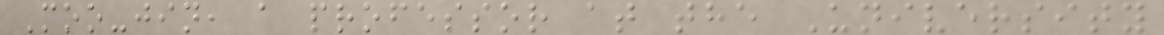Moo-jin, a professor at the University
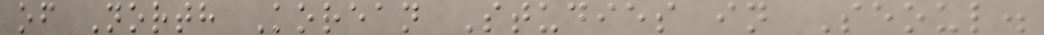of North Korean Studies in Seoul.
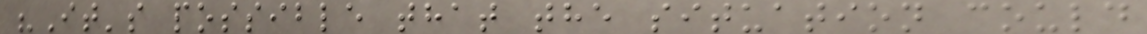"It's possible that the situation could
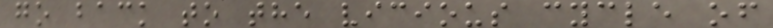go back to the vicious cycle of
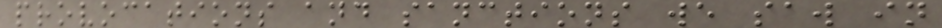provocations and sanctions we saw in
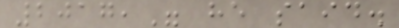2017," he said.
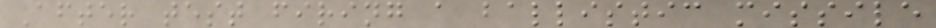After test firing a ballistic missile
